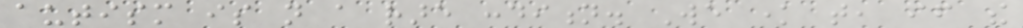autism is not a rare condition. We know that, if the
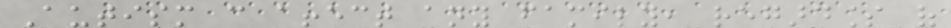Autism can affect any family, regardless of
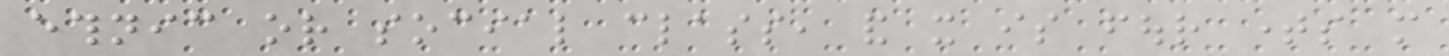ethnic or social class, and it is four times more
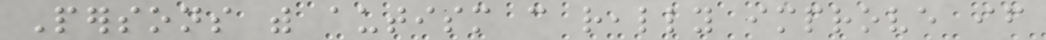Persons with autism can really improve if
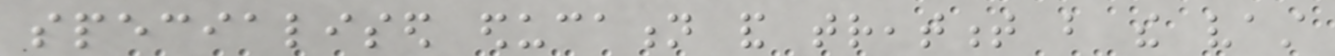specialised education and treatment but the vast
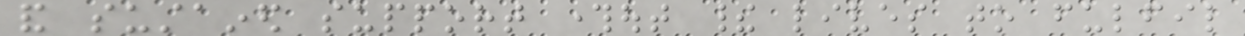and sustained support throughout their lives to fulfil
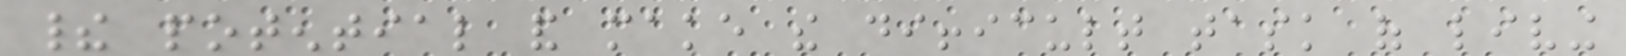their potential and make the difficult task of living
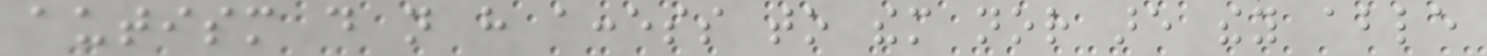autism do not have access to them nor are they able
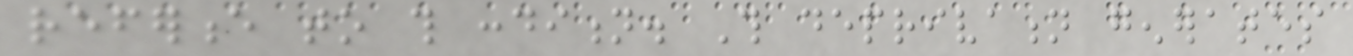reference to this condition. This deprivation generates
